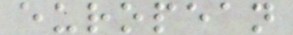european
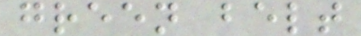green belt
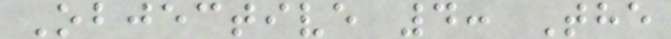Objective 4: The
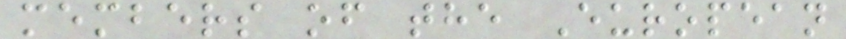members of the European
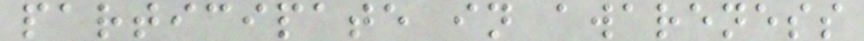participate in awareness
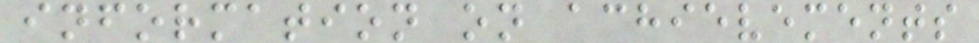information on achievements
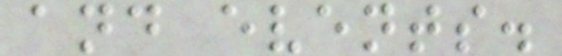and events.
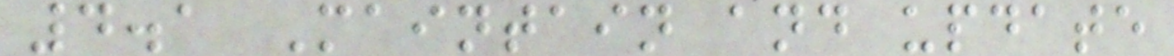4.1 Maintain and update
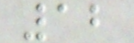12
